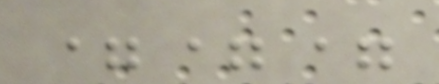===
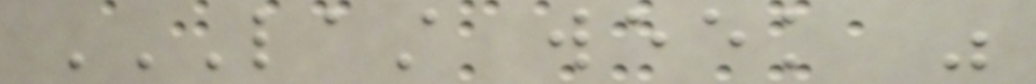LAST WEEK WAS
